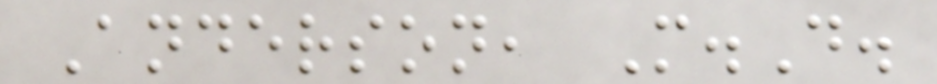Anderson, M.D.
